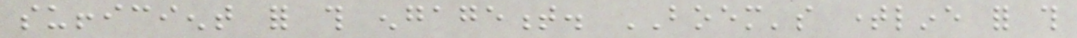sufficient for this engagement. BOEM's timeline for this
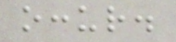occur.
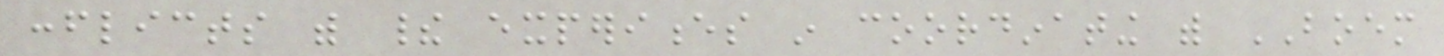conflicts with their experiences in coordinating with BOEM
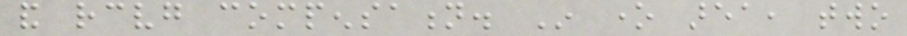and receiving compensation. In one area, two
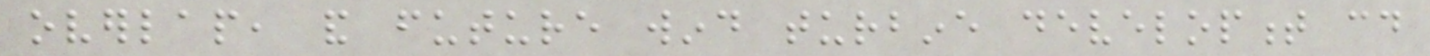overlap, and future wind turbine development could
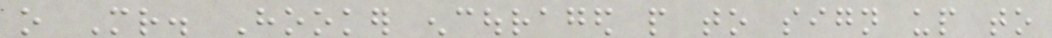o Mr. Hooker encouraged people to sign up to
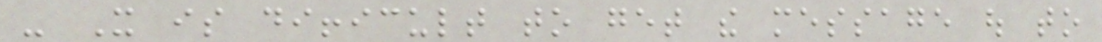- It is difficult to get the message out to
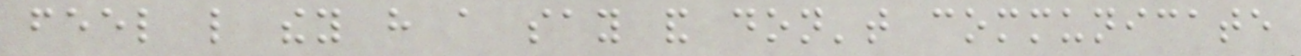feel like they have a say and don't communicate
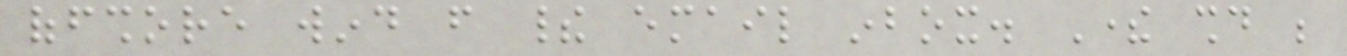offshore wind from their email inbox. There should be
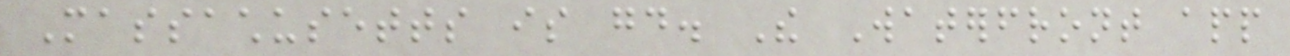Massachusetts is good. The Waterfront app
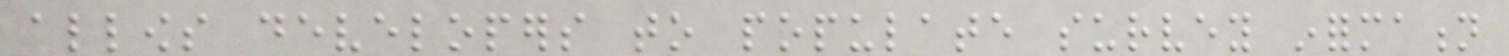allows developers to populate survey information
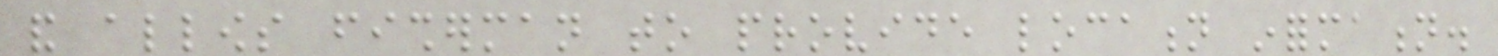and allows fisherman to provide location information.
